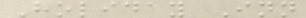Holiday Inn
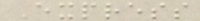Express
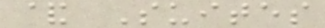& Suites
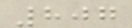807
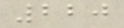220
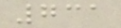731
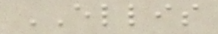ELLIS
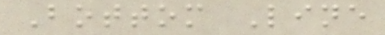Bottom Line
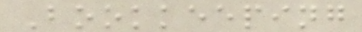Bookkeeping
